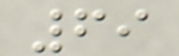69
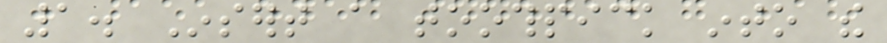1. Insert a toothpick into the
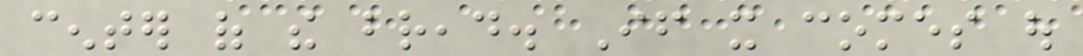center of the bread. If it comes out
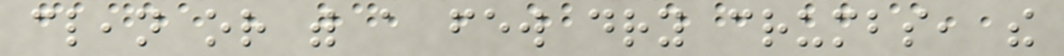clean or with a few dry crumbs, the
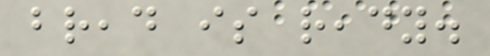bread is ready.
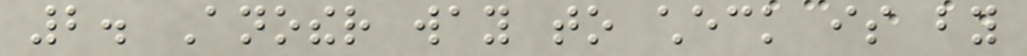2. Another way to check is by
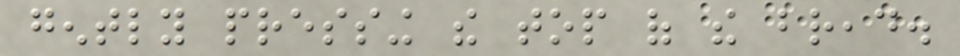gently pressing the top of the bread.
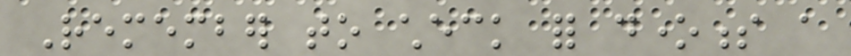Remember to check for doneness a
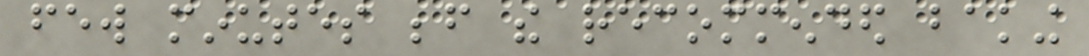few minutes before the recommended baking
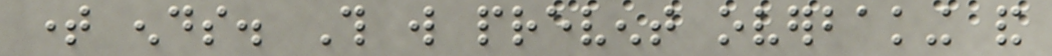time ends. This will prevent overbaking and
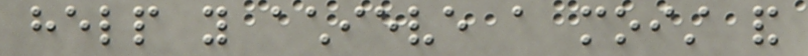help you achieve a moist and
